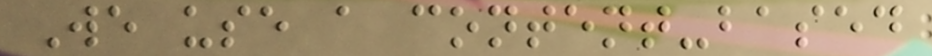We use a content-based
